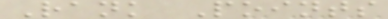Rank Points
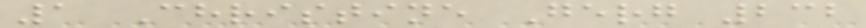1 Christine Gerg 232
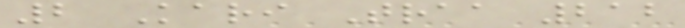2 Kari Traa 212
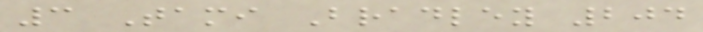3 Tami Bradley 204
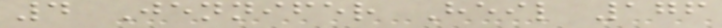4 Jennifer Heil 176
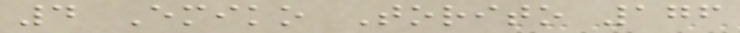4 Emiko Torito 176
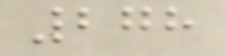278
